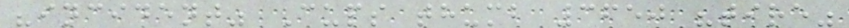"incident" Cups thumb 3650 "tire"
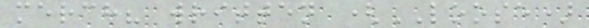merch? written (LOOSE)
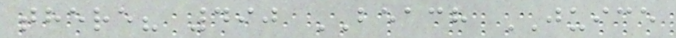there? 490 BEACH JUICE
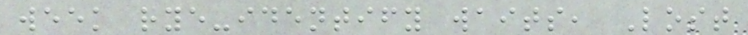week rye-identify waits, Lost
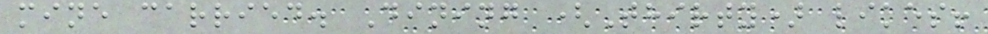mine carried. Dining (Thirty) likes!
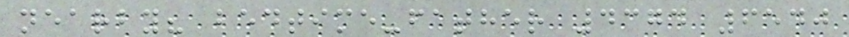nearby? bedtime-father 4374 6540
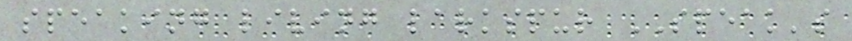speaking living larkspur SPEAK's
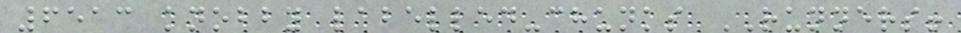6513 knobby labelled-chunks RUNNERS!
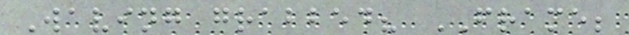Waving grabbed? FRAME;
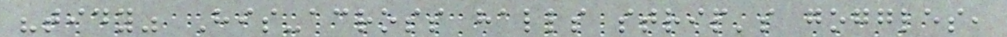"tidy" His-across halls strip's goggles,
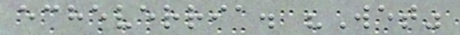echeverria. "Wet"
